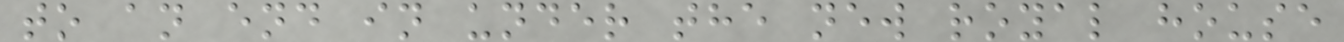to an end in under the new royal house
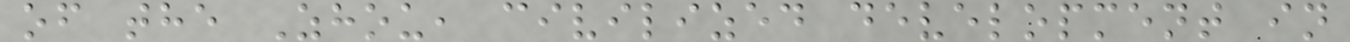of the Zhou, civilized development in
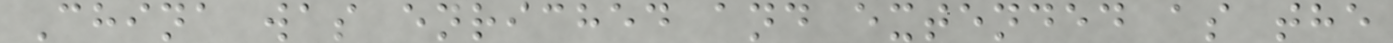China was enriched and extended as the
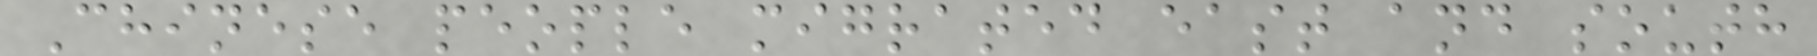Chinese people migrated east and south
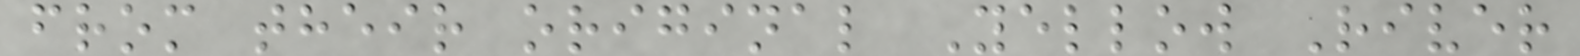from their original Yellow River
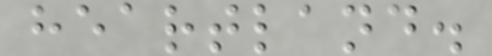heartland.
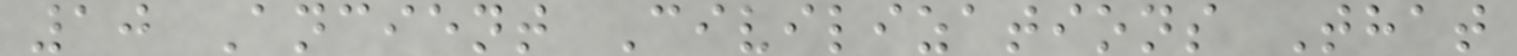10 Ancient Civilizations That
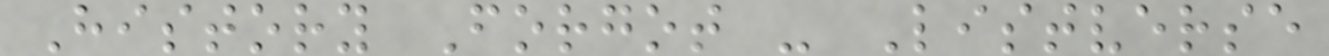History Forgot - Listverse
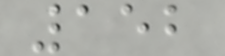152
